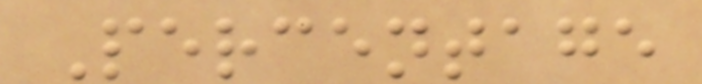Percentage
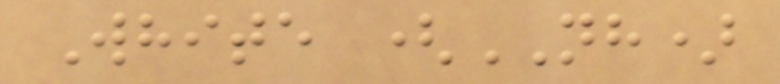White (NH)
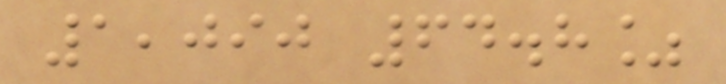1,090 64.8%
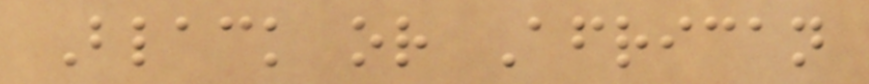Black or African
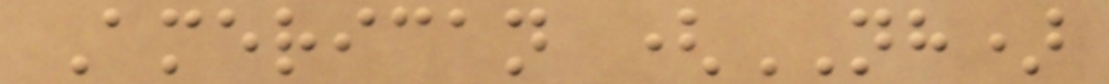American (NH)
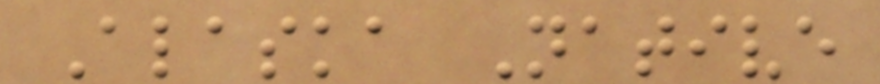Alaska Native
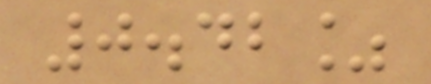0.42%
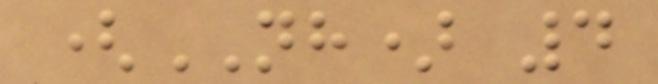(NH) 4
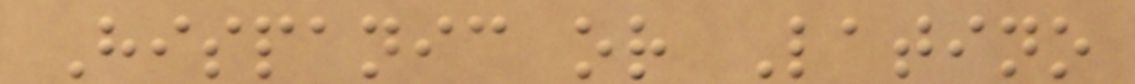Hispanic or Latino
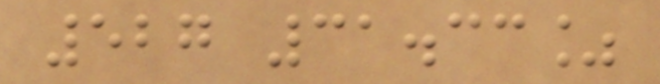527 31.33%
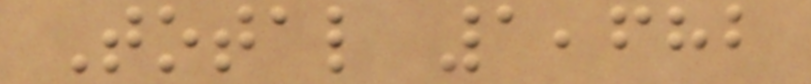Total 1,682
